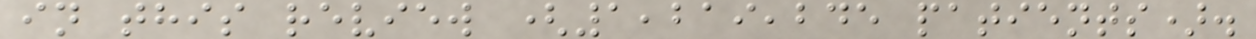in this review (1,219,245 patients).
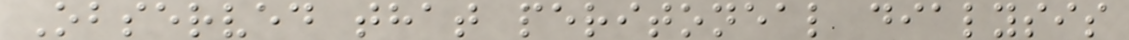Observed that peritoneal dialysis
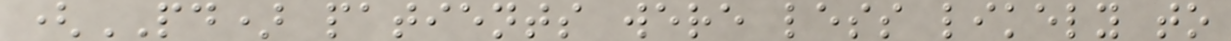(PD) patients were less likely to
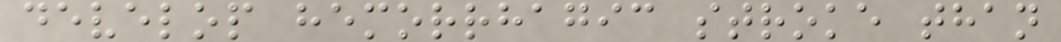develop hemorrhagic stroke than
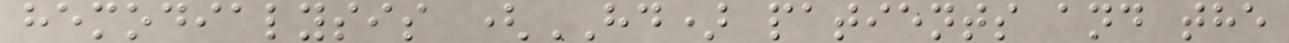hemodialysis (HD) patients and the
